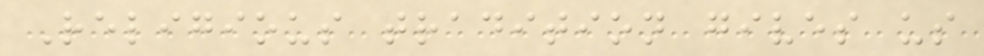Religious tradition gives us
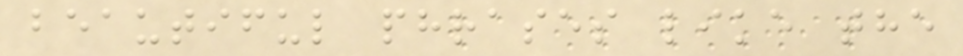beautiful phrases like the
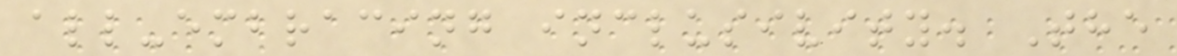all-embracing inclusivity. The
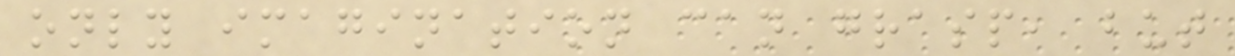only imagination can grasp, but
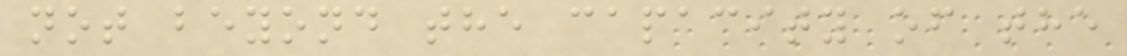not beyond the capacity of the
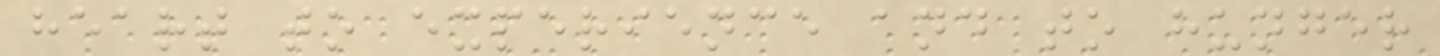heart to experience and to hunger
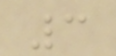3
